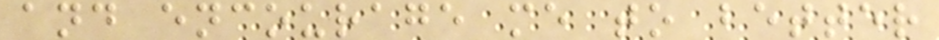and encourage me to better
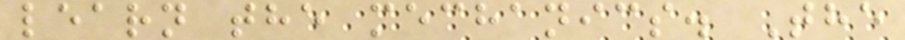learn the mechanics. The
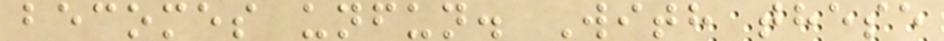becomes unfun. With these
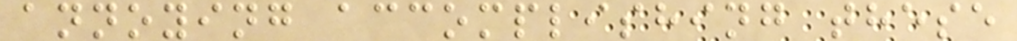annoying accomplishing these
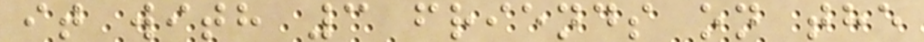it with 3 friends on the
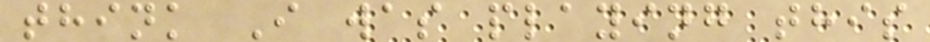think I was playing this
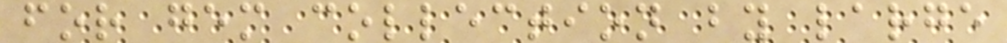for gem collection by large
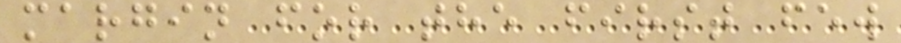margin for the first few
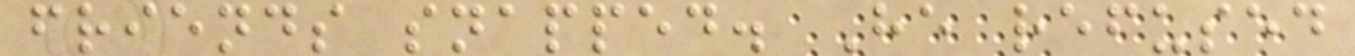friends snapped. He refused
